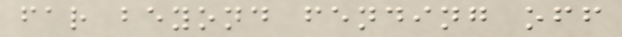far beyond fending off
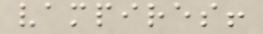vampires!
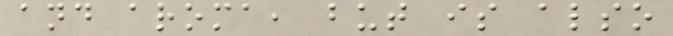and aroma, but is also
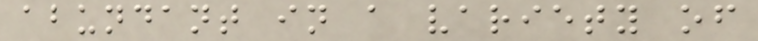abundant in a variety of
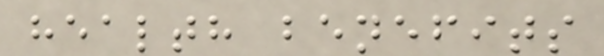health benefits
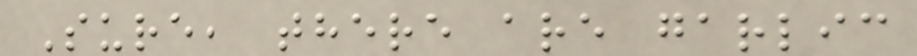Sure, there are garlic
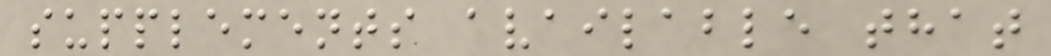supplements available that
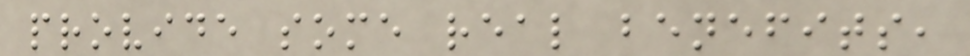provide some real benefits,
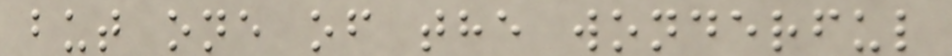but one of the wonderful
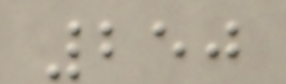250
